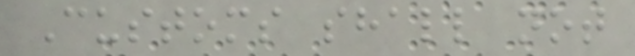Customs shall not
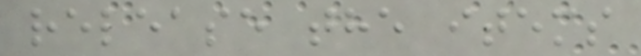release the items
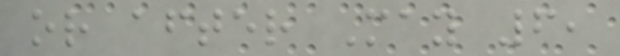or after May 6,
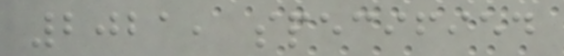2021, specified
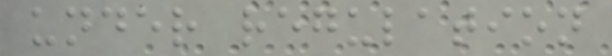under regulation
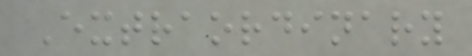Extraordinary
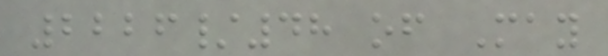2226/48 of May
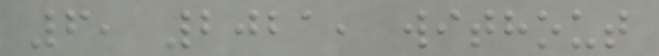6, 2021, without
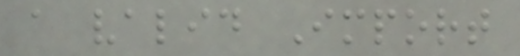a valid Import
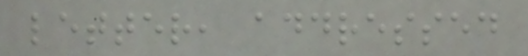letter, addressed
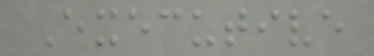Executive
